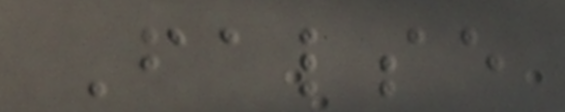False
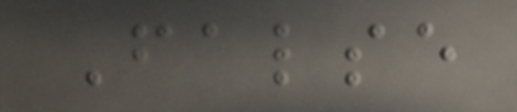False
